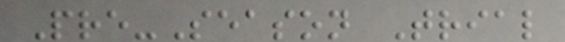Pre-Season Trial
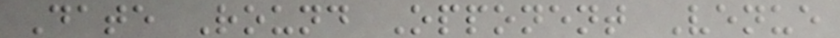Date Round Opponent Venue
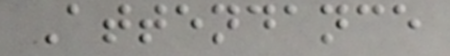Attendance
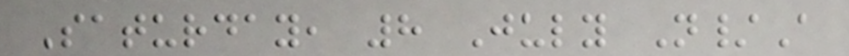Saturday, 8 July N/A
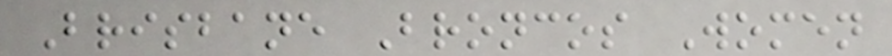Brisbane Broncos Women
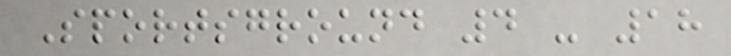Sportsground 4 - 18
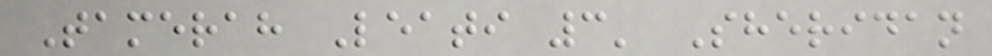Tamerah Leati 3' Sheridan
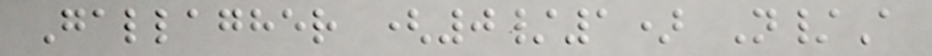Gallagher (0/1) N/A
